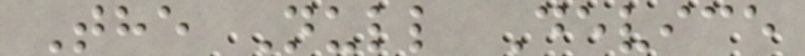The Null Device
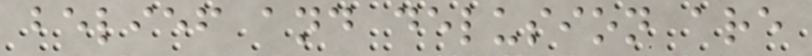belief and delusion are
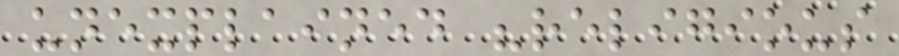unexplained "religious
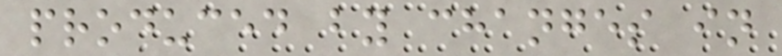produced by changes in
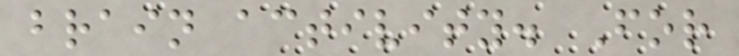brain activity. For
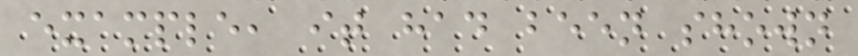example, it had been shown
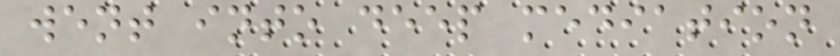went into deep mediation
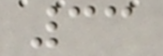33
